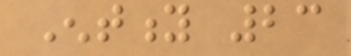Entity 23
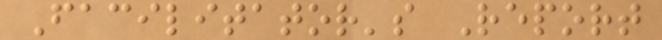Facilitator's Report
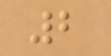2
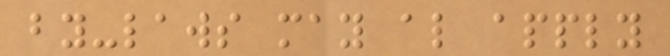by-laws may also apply
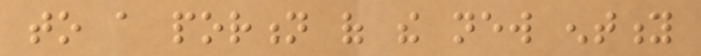to a portion of the new entity
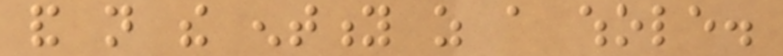and not the entity as a whole.
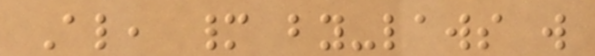Also, many by-laws will
